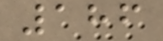186
